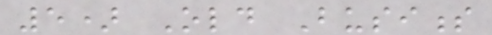5) Old Business
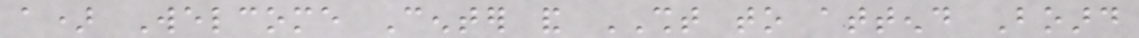a) Welcome Center and SHT to attend Board
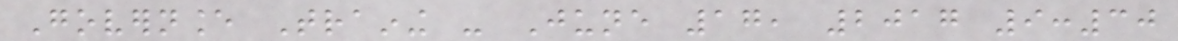Governance Training - June 17, 2017 9:30
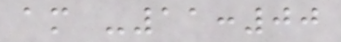am -11:00
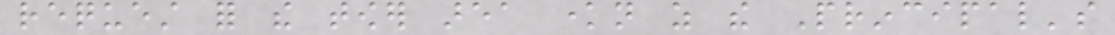request for the tower area known as the Principal's
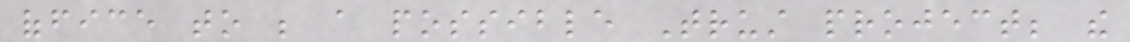office to be a possible Trust project; the
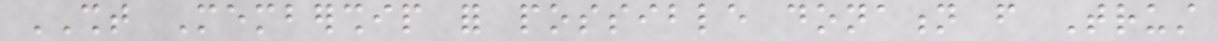SHT Membership for possible donation from Trust
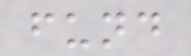fund
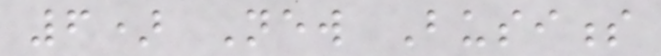6) New Business
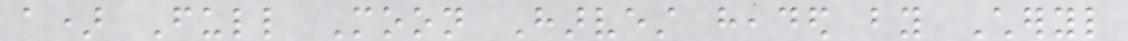a) Full Moon Harvest headed by Cheryl
